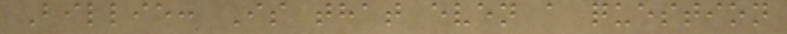Billie: Is that even a question
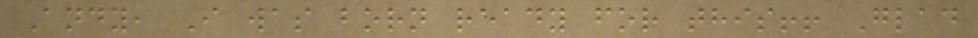Andy, I was born ready for this!! Glad
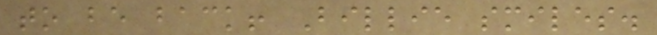to be back! Billie smiles.
